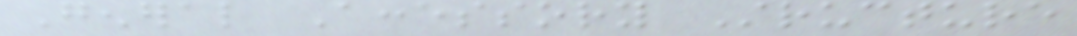General Accessory Structure
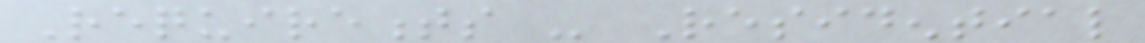Requirements - Residential
